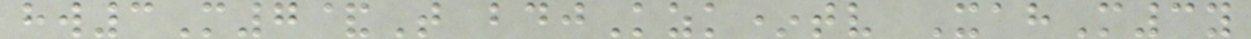hw3M7&T bdjKzk*tv XahM3y
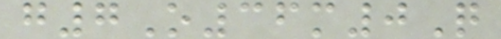g7O36m0Q
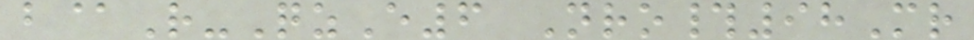b@R-QzE6 Nro#98Mr
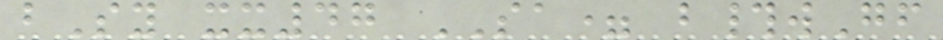bSy xx47 SA= b#wGf
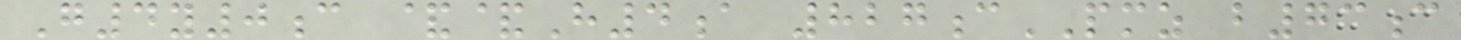G4y0c &&H4a 827cPMZ b73c
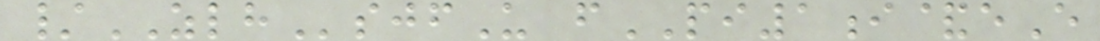/ZLHsjfU fPI1i&eE
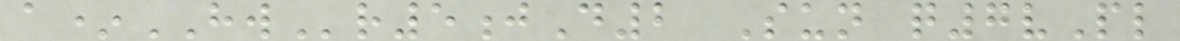a*HWr5jD2 Sun q7vPl
